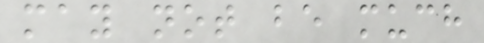may not be much
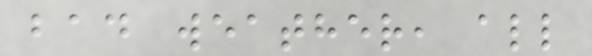bad weather, all
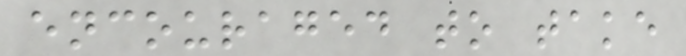encouraged to take
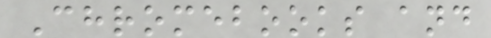Chromebooks and
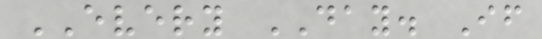EVERY DAY. If
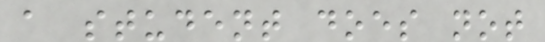a student does not
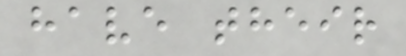have their
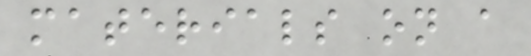materials on a
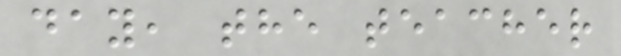day, the teacher
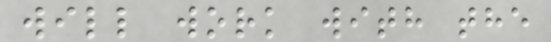will work with the
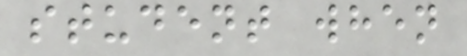student when
